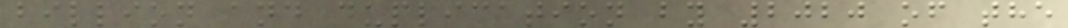billion and duplication by 2020 of the
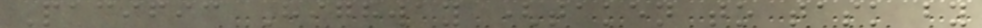Pacific Highway (taken to task by
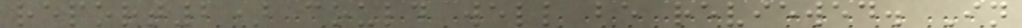report2) could well be reviewed. In
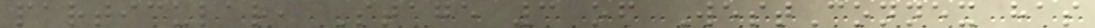particular, Stage 3 of WestConnex has
